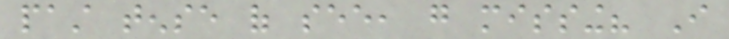past tense of see, go missing? I
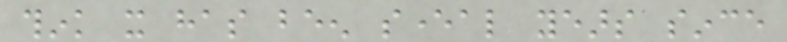think it has been several years since
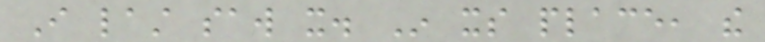I last saw it. In its place, the
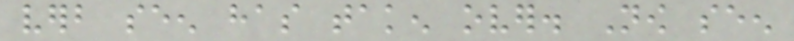verb seen has taken over. Now seen
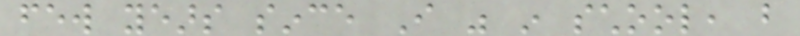few years since I was in school, but
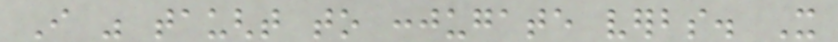I was taught to conjugate verbs. It
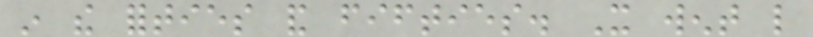in the forties and fifties. It went like
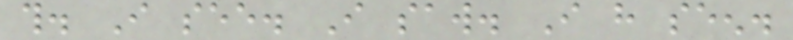this. I see. I saw. I have seen.
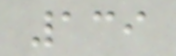139
